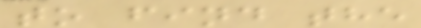to find the
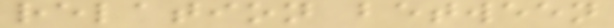relation between
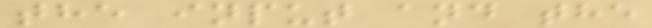the input and the
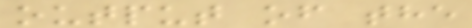output of the
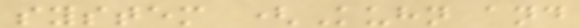system (Kuhn and
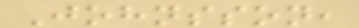Johnsson,
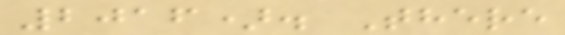2016). There
